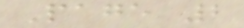Page 2
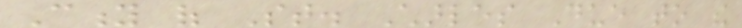City of St. Charles Due to the
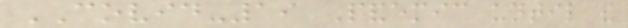COVID-19 Pandemic until the
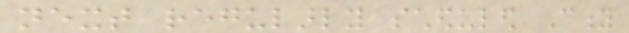next regularly scheduled City
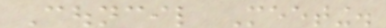Council Meeting.
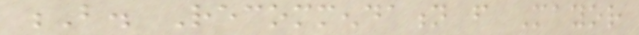B. Recommendation from Mayor
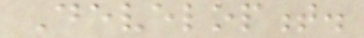Development.
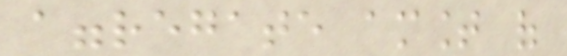aggregate amount of
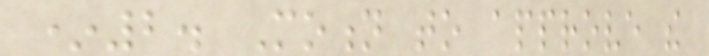*2. Motion to approve the
